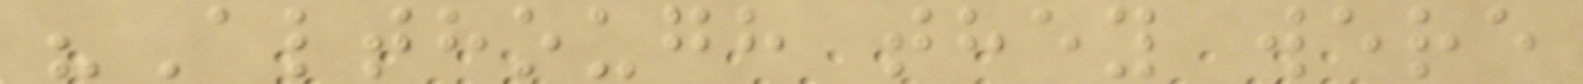"Although they were
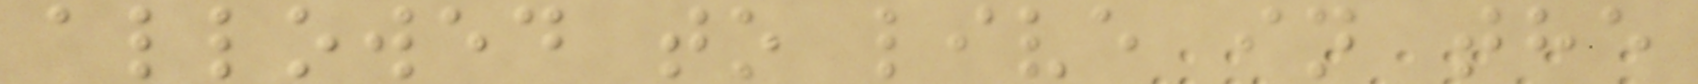allowed to live in the
